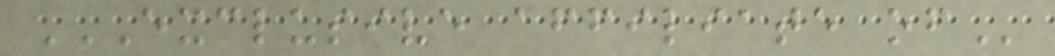EXCLUSIVE AFFILIATE OF
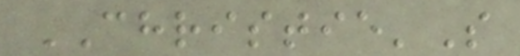CHRISTIE'S
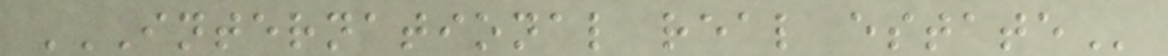INTERNATIONAL REAL ESTATE
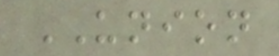UNION
